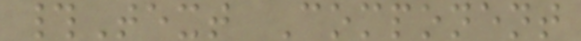#Text Component
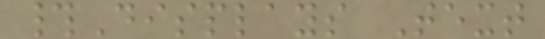#Displays Text
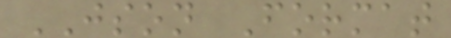JSON Format
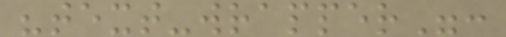"text-wrapper":
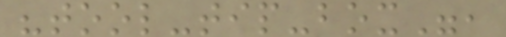"tool-tip-box",
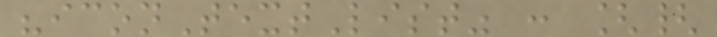"iconTextList" : [{
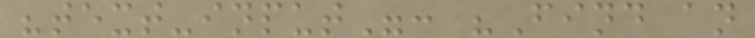"text-input": "Find an
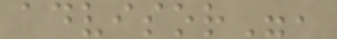advisor",
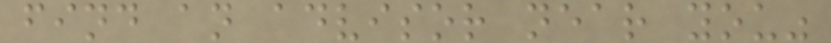find an advisor near you"
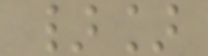}]
